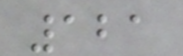121
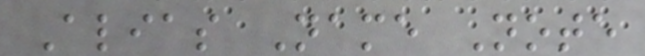Alias Name Note
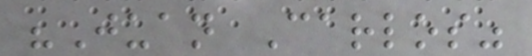"Juan Carlos"
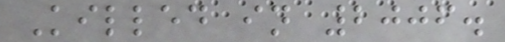Killed in 2006.
